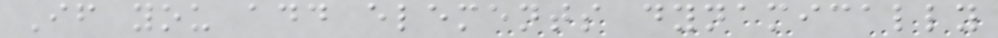If you add elements dynamically
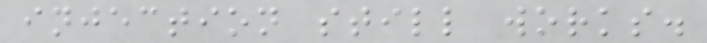injection still works.
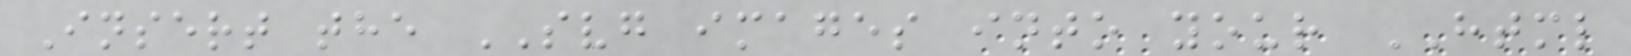Insert the SVG images into your HTML
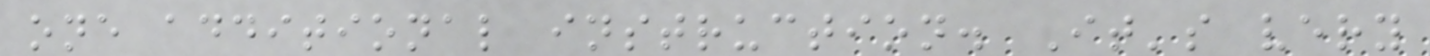one additional instruction. It's very
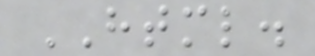HTML.
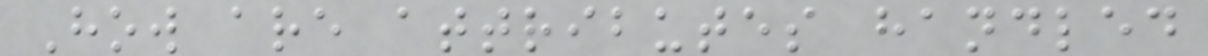How are attributes handled
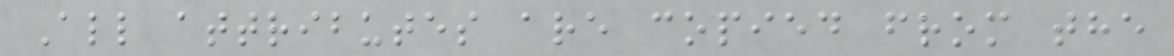All attributes are copied from the
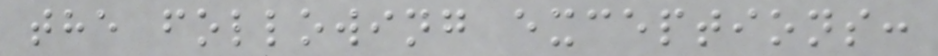the following exceptions:
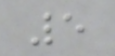5
